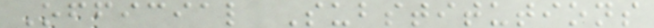Official Substitutions
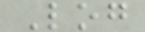Log
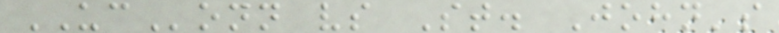UConn vs St. John's
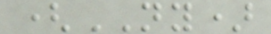(NY)
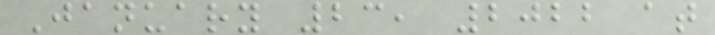January 23, 2022 at
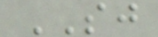SJ
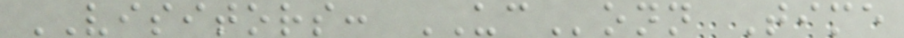VISITORS: UConn Time
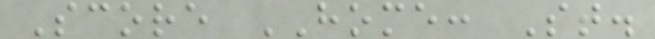Score HOME: St.
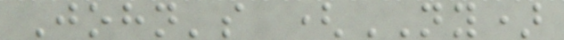John's (NY)
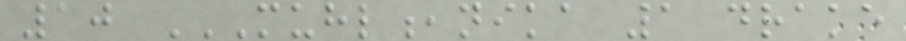10 MUHL,NIKA 1 DRAKE
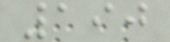190
